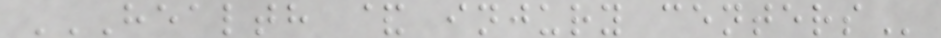HEALTH & INJURY CENTERS
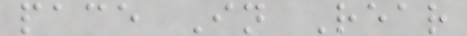pace In Rear
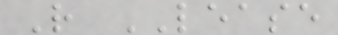R LEASE
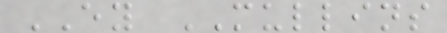EY MULLINS
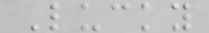Lucky
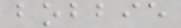bobbie
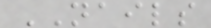NAILS
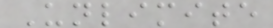Unlimite
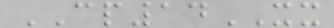CP14XX
